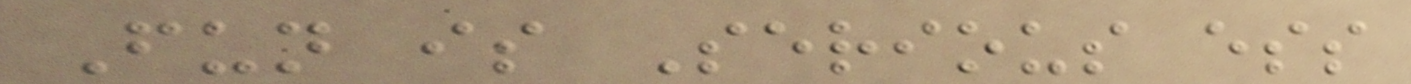Fun is Serious ess
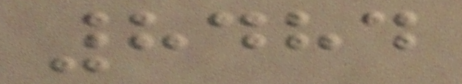8484
